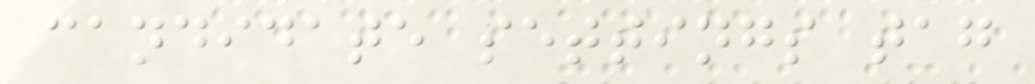candidate settings tag
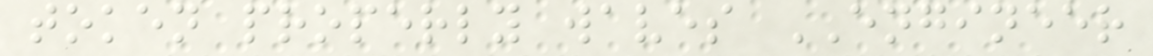token properly waves ENGINEER
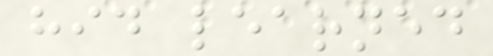hid learned
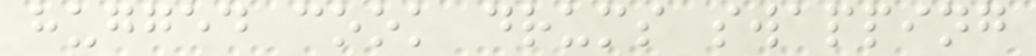hugged cook drums swapping
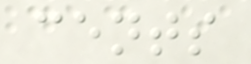cents
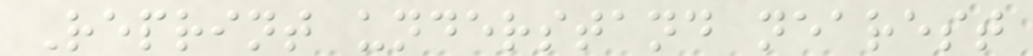Reprint understand nearest
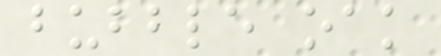bubble oak
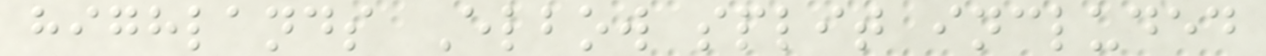highlands Elbow split included
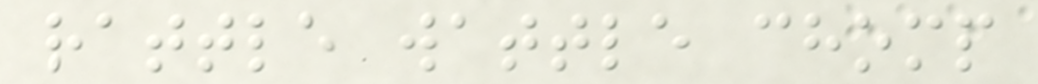rattle wattle chomp
